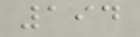194
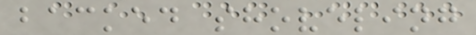backed shoveling
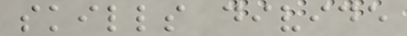skills divide
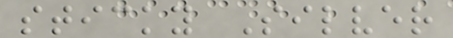sticky Silver
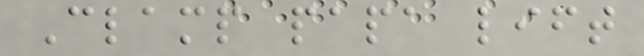Clamp papa lift
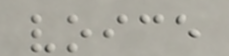voice
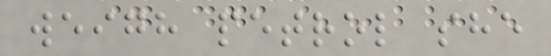weigh petrol she
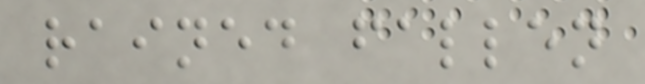rained fallen
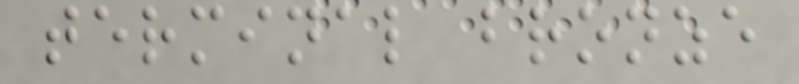terminal bronze
